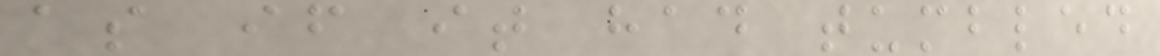as if it had tumbled
